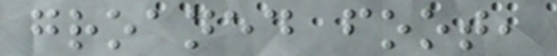groaned foot,
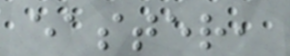easter,
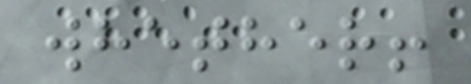whether!
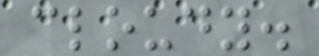cloudy.
